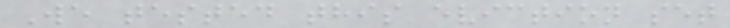We tested this eviction set
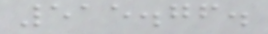515.76.
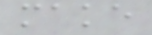make
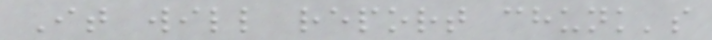It will report chunk's
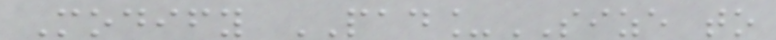Modify PAD_SIZE to
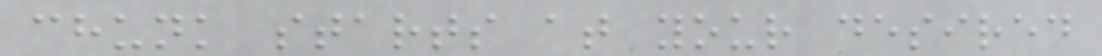chunk starts at your desired
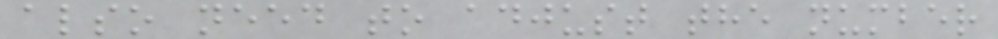also need to adjust the number
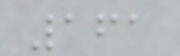161
